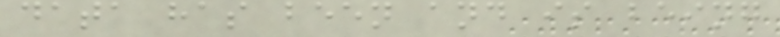data has been and is being
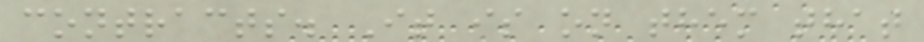contracts. It is on them that
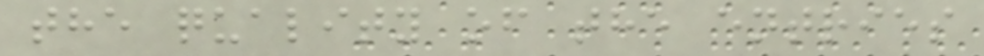the quality of the entries
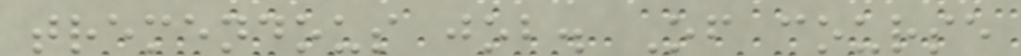tremendous job. Of course
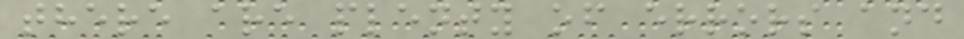there are plenty of errors and
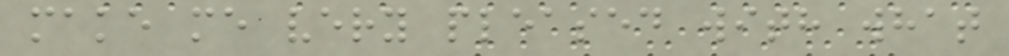make me very pleased with what
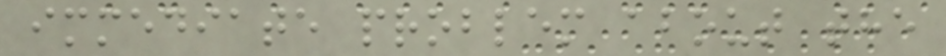immediate problem about the
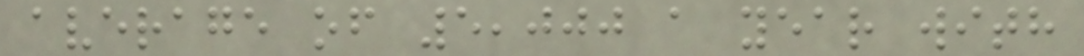average of 5,000 a year with
